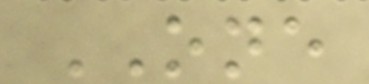ONE
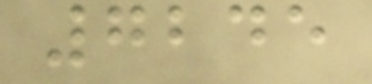7245
